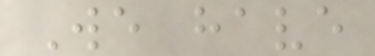We have
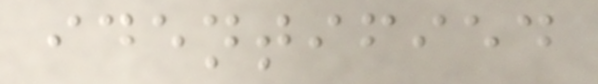identified
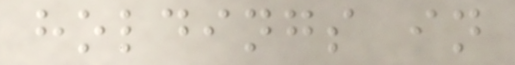holdings in
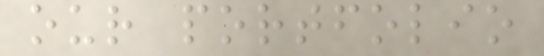our portfolio
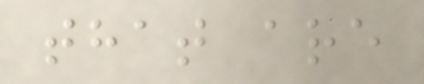that are
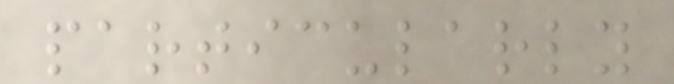particularly
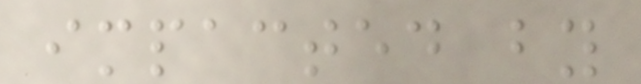impacted by
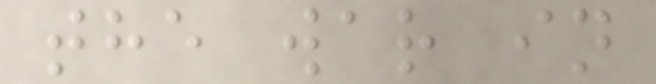the war in
